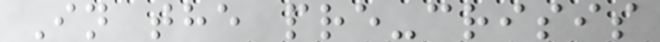In the pre-crisis
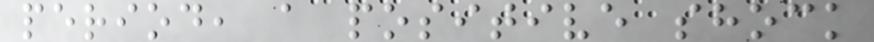period, a positive shock
